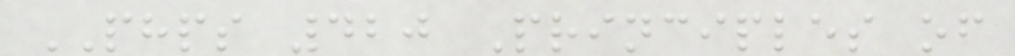PHPS 420 Principles of
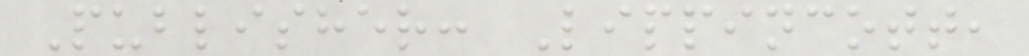Publisher: Lippincott,
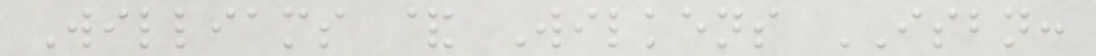Williams & Wilkens ISBN:
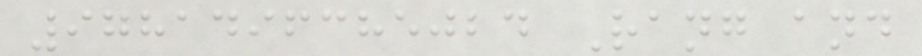9781496385024 Rang and
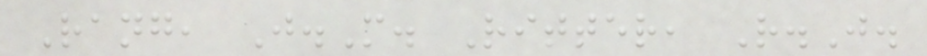Rang, J.M. Ritter, R.J.
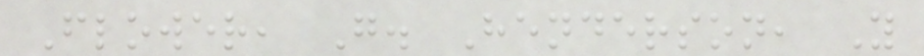Flower, G. Henderson, Y
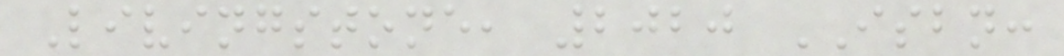Livingstone, 2020 ISBN:
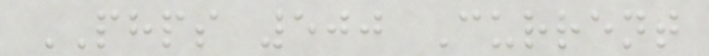PHPS 500 Current
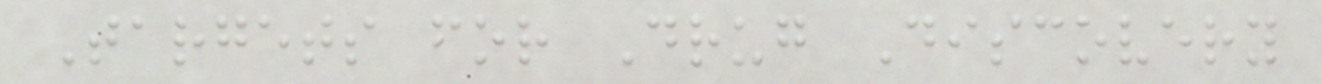Targets for Drug Discovery
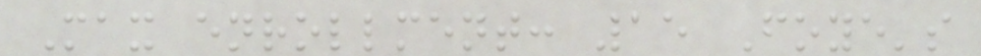Max enrollment: 15 Foye's
